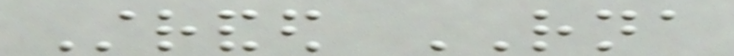Stranded RNA
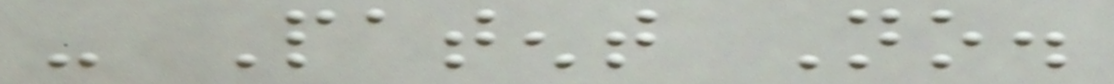- Patent No.
